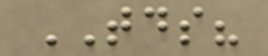TDS?
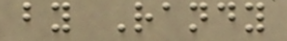by Randy
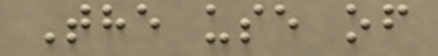The use of
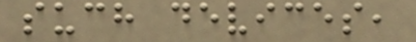such devices,
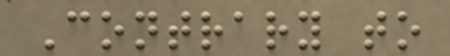Contrary to
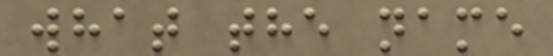what the name
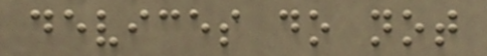devices do not
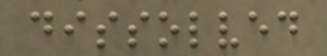dissolved
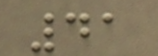41
